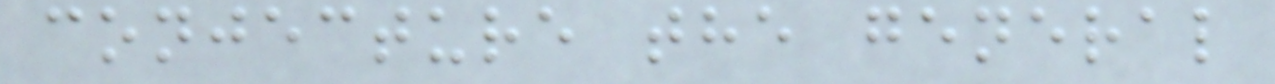conjecture the general
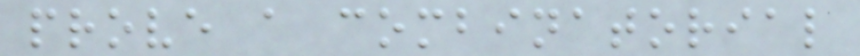prove a combinatorial
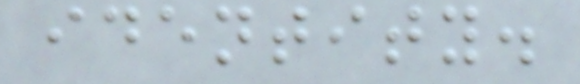identity.
